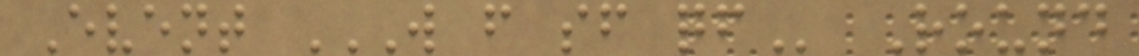Event W F SF QF Round
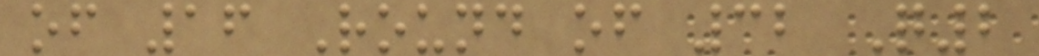of 16 Round of 32 Q2
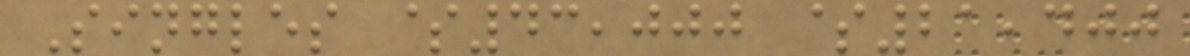Singles $43,000 $21,400
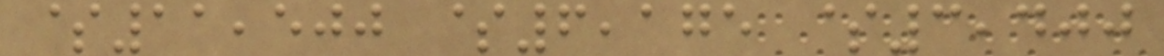$11,500 $6,175 $3,400
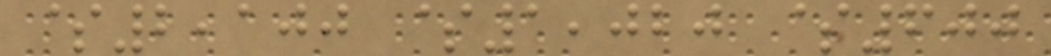$2,100 $1,020 $600
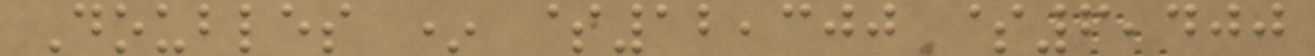Doubles * $12,300 $6,400
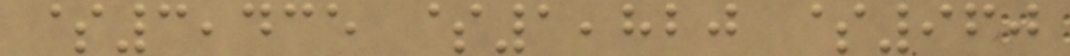$3,435 $1,820 $960
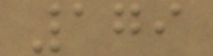179
